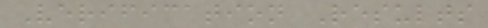Verification Results
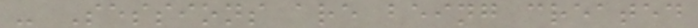- Sessions are being created
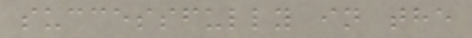successfully in the
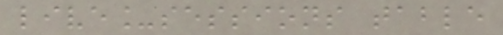live_sessions table
